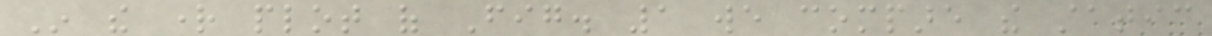In the right plot of Fig. 1 we compare the static
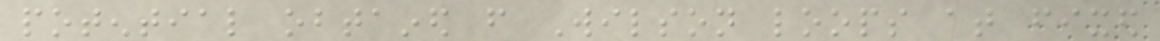potential obtained from Wilson loops at fixed
